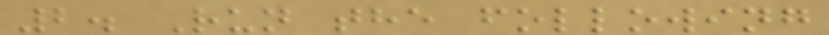2. Run the following
